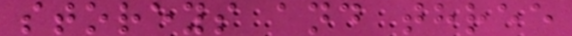storeys and three
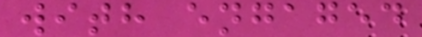with engaged
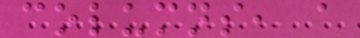columns, a
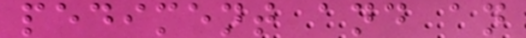pediment and an
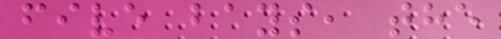five bays, the
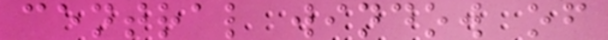central window of
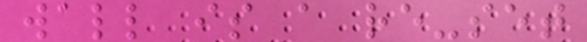wall is a re-set
